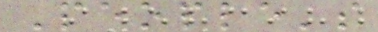People's
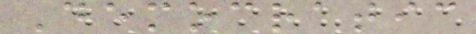Democratic
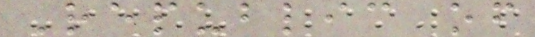Republic of
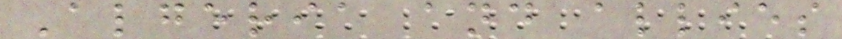Algeria and allies
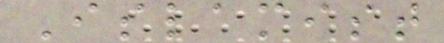Islamist
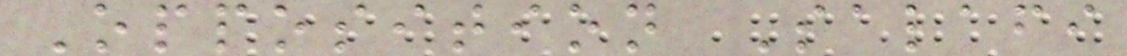Opposition Salafi
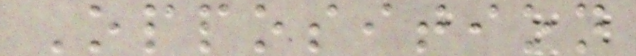Opposition
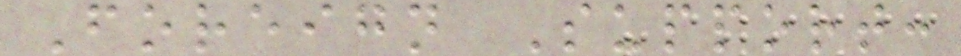Foreign Support:
